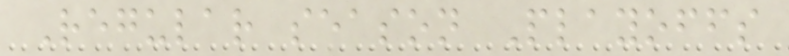Regular season Playoffs
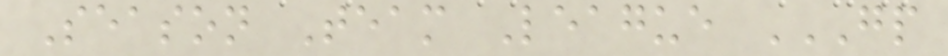Season Team League GP
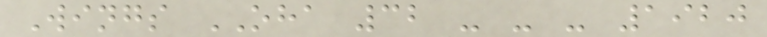Wings OHA 32 - - - 1920
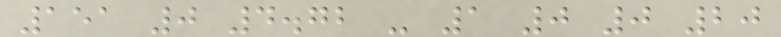151 0 4.72 - 1 0 0 20
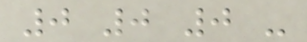0 0 0 -
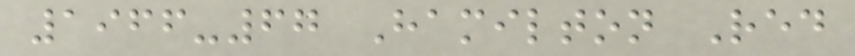1966-67 Hamilton Red
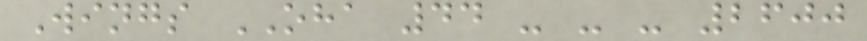Wings OHA 44 - - - 2600
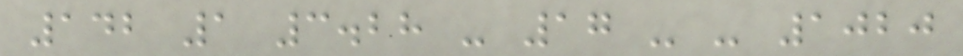142 1 3.28 - 17 - - 1020
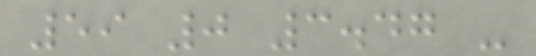59 0 3.47 -
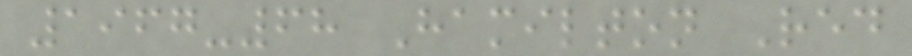1967-68 Hamilton Red
